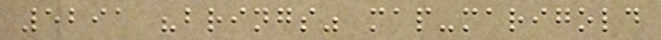5291 "brings" map-marigold
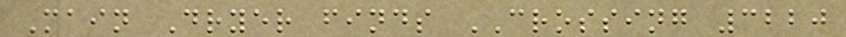Main Dryer finds CROSSING 3220
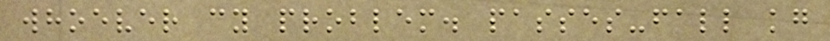whoever cy problem. passes-fall kg
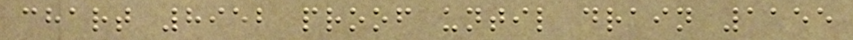chart 8952 proof until drain 1155
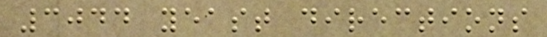3044 yeast directions
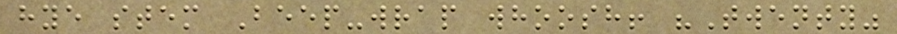hye stem Beep-wrap whoosh! "Twenty"
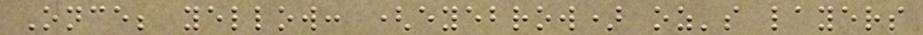Once; yellow: (eyebrow) oz's layers
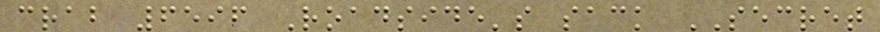crab 6596 Roadside's sack SECRET
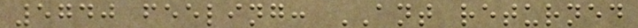5740 feeling: ANT returned
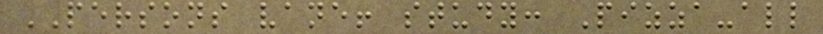PERSONS vane! study: Pizza-all
